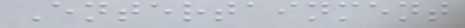Entertainment
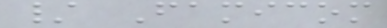/ Famicom
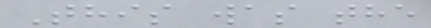This was the
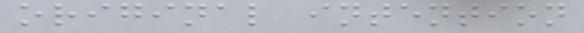original intention
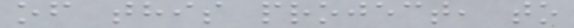of this project, to
